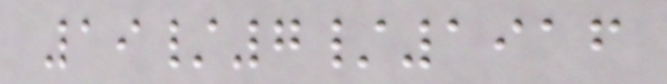19/7/1916
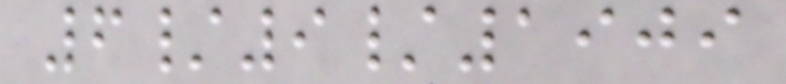6/9/1909
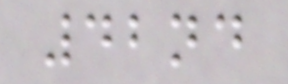42nd
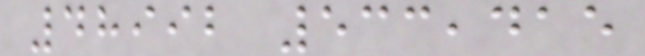48992 533,415
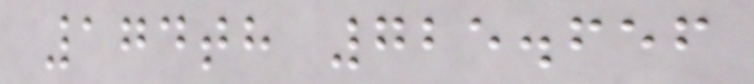174th 725.656
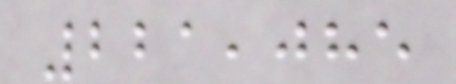221,085
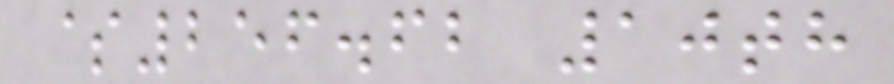$256.62 10th
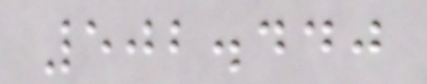502.440
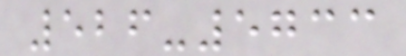526-5733
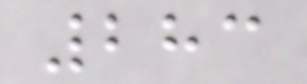283
